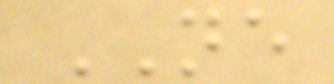NE
